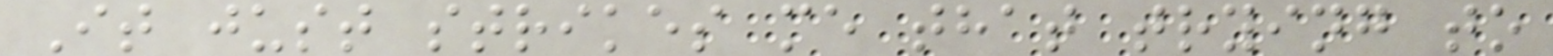It just strikes me that trying to
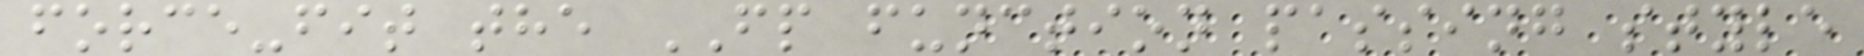force-fit the FP function passing style
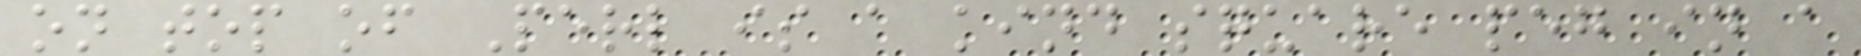on top of Perl is a kind square peg in a
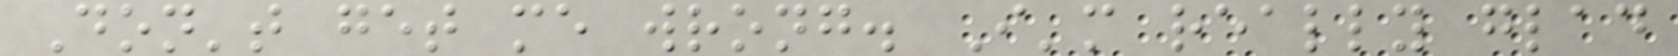Don't get me wrong. I'm really glad
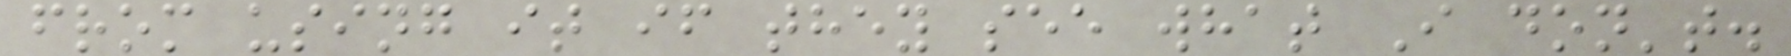from using it if they see what I don't.
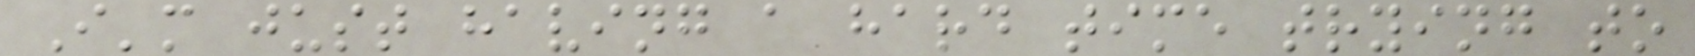I'm just having a hard time trying to
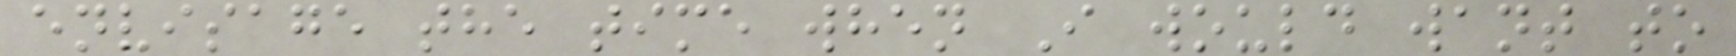envisage the time when I would want to
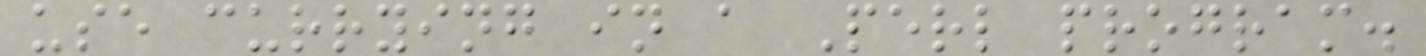use currying in a Perl program.
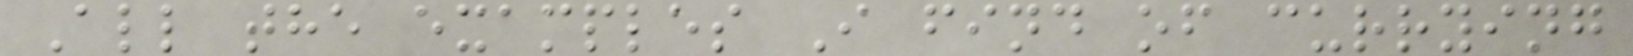All the examples I find of currying
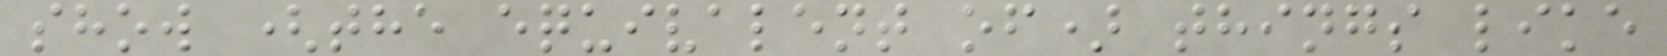show (the equivalent of) things like
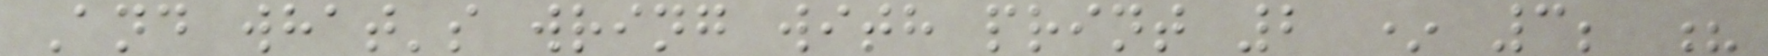And what's wring with print 2 * 3; ?
